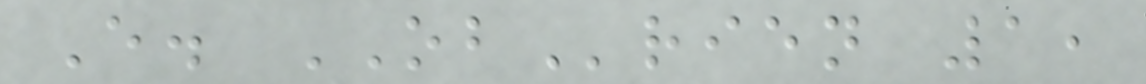E. OBrien 1,
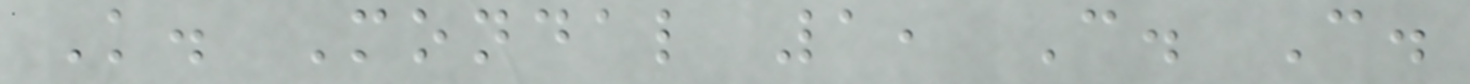K. Mondal 1, C. C.
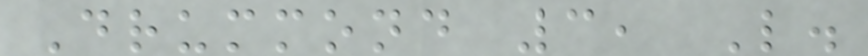Drummond 3, L.
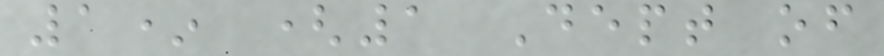1* (1 Dept of
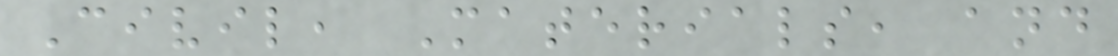Civil, Materials, and
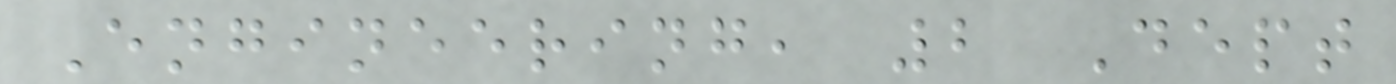Engineering, 2 Dept
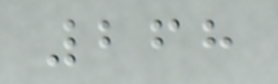268
